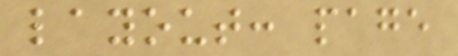layout: page
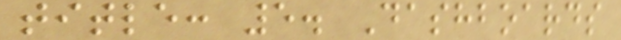title: 5. Dashboards
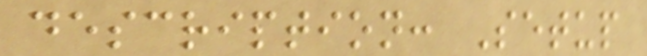description: Setup
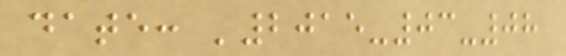date: '2015-03-08
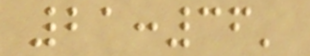21:36'
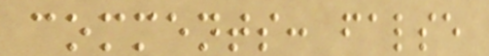comments: false
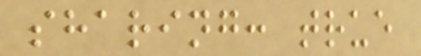sharing: true
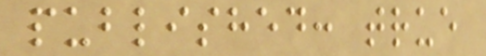published: true
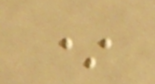*
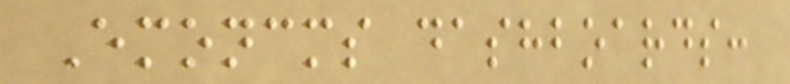Emoncms dashboards:
